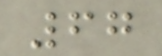67
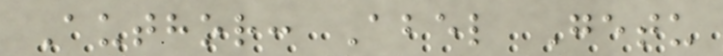Author: Abel Getu
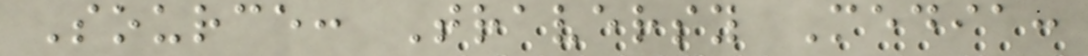Source: Traversy Media:
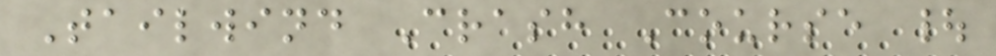Tailwind Crash Course |
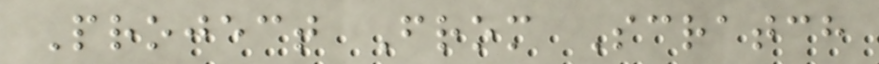Project From Scratch
